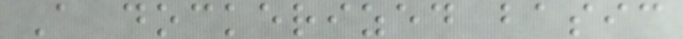A dockerized basic
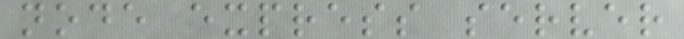node express server
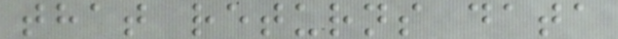that returns data
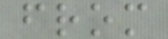from
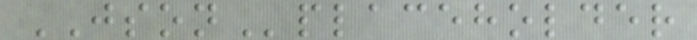JSONplaceholder
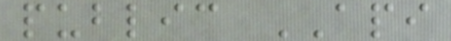public API
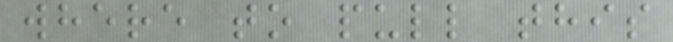where to pull this
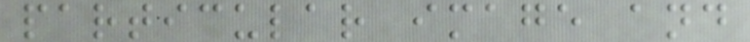particular image and
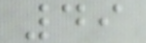49
